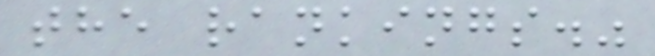the rankings."
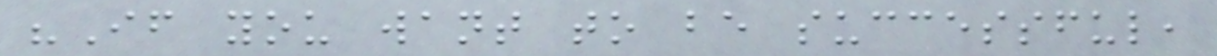"If you want to be successful,
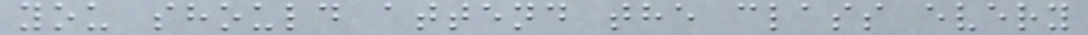you should attend the class every
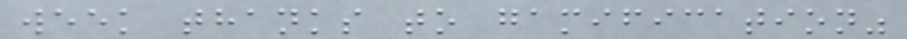week thanks to gamification"
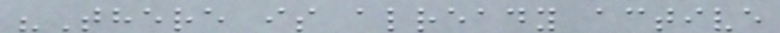"There is already active
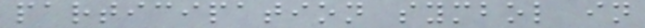participation symbol in
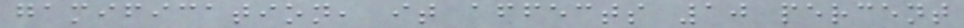gamification, it affects 10 percent
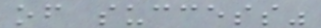of success"
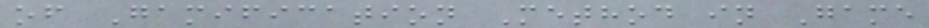of Gamification Method in Game
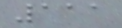111
